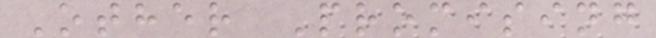Other Promising
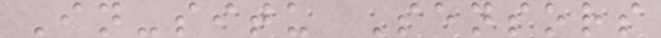In-situ Sensors
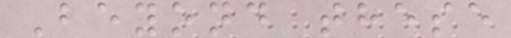Beyond these
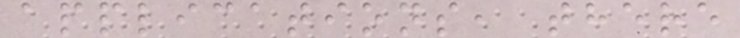applications, there
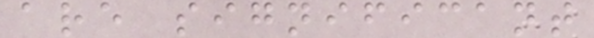are significant
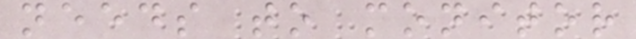needs to monitor
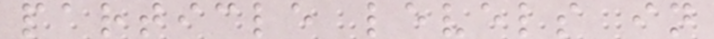particle levels in
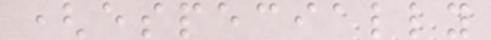(especially
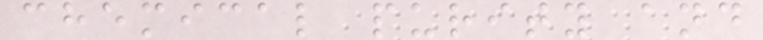chemical purity and
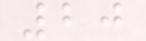20
